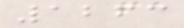1263
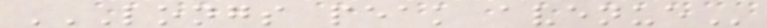LONGS PEAK AVENUE
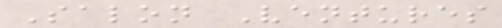Salon Ventures
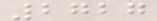2727
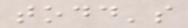todd's
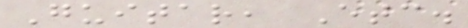Guitar, Etc.
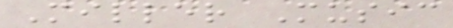Miller Music
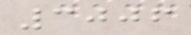3006
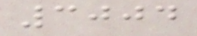3004
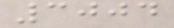3004
